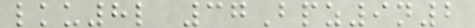lku8l 37Bpz9n2
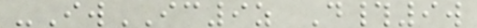-IwIC9z D#9w
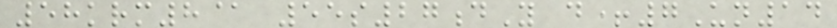58krm8@ 55s27dY d+7Un14
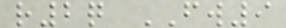r2q FW9
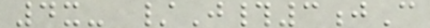4x- /J#3jC
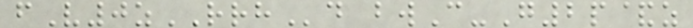fV0zRRHd bwC-G2p&z
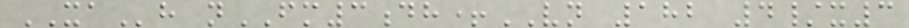XAh nFM3dh+VN 182 4/x3
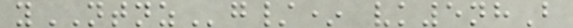yNTNZg/* vk5nhB
